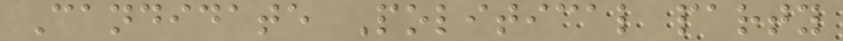Candidate Political party
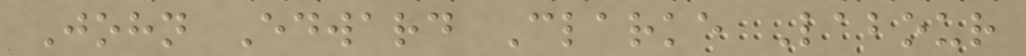John Edward Clarke Labour
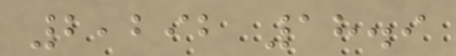2,292 18.9
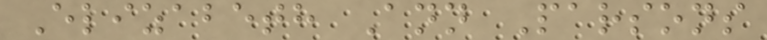Elizabeth Ann Parsons
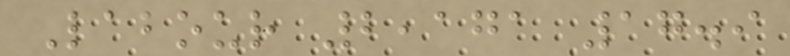Labour 2,171 17.9
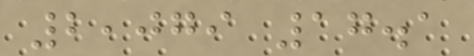2,079 17.1
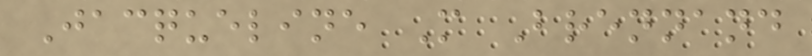Jacqueline M Brennand
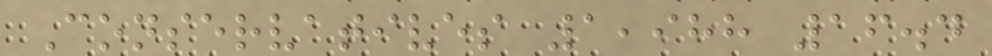Conservatives 1,988 16.4
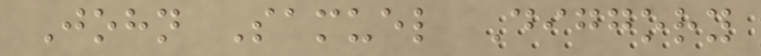John Samuel Diggory
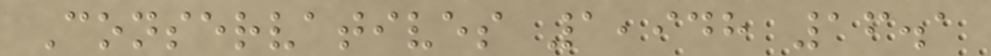Conservatives 1,948 16.1
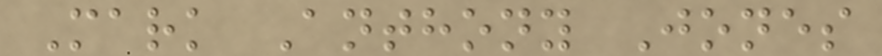Mark Anthony Jones
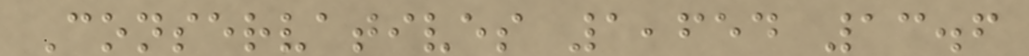Conservatives 1,654 13.6
